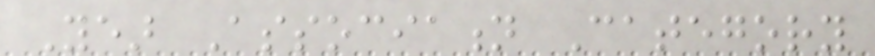Year Association Category
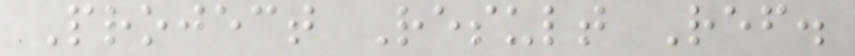Project Result Ref.
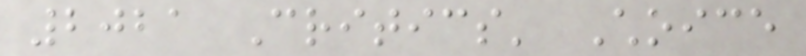2021 Critics' Choice
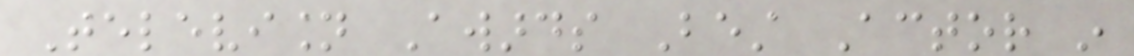Television Awards Best Actor in
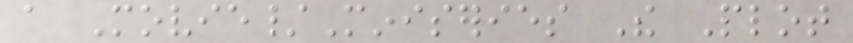a Movie/Miniseries The Plot
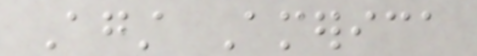Against America
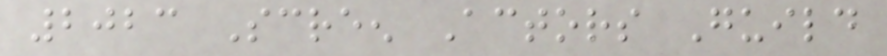2023 Screen Actors Guild
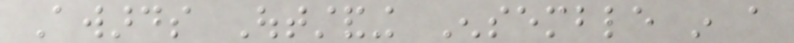Awards Outstanding Ensemble in a
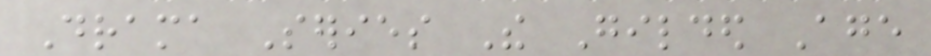Drama Series The Gilded Age
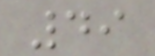49
